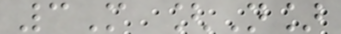3M [N]
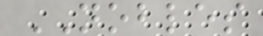NOBLES
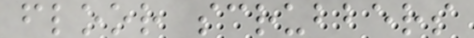floor scrubbers
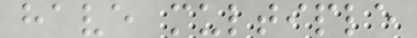have multiple
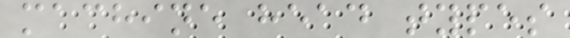machine head types
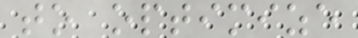to optimize
